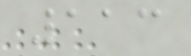113
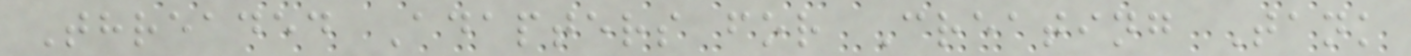Threaded Adapters for Creating Tank
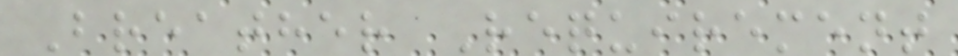Breather Requirement
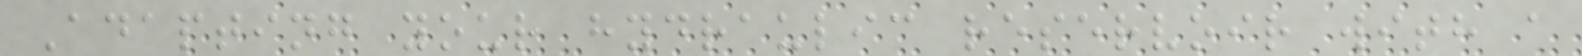Adapting your hydraulic reservoir with a
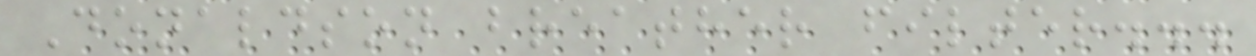Donaldson breather filter...
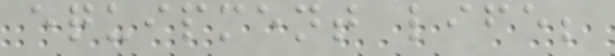equipment life;
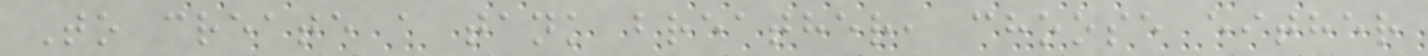To create a tank breather, choose either
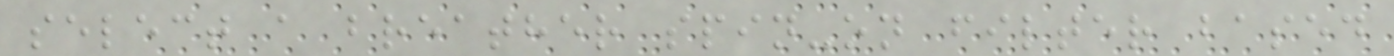select a breather spin-on filter based
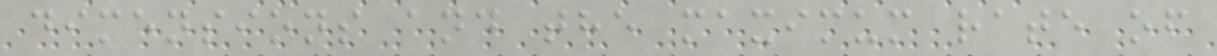dimensions and the maximum rate of
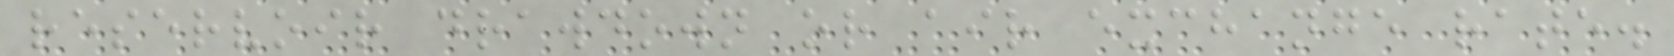reservoir drawdown or air exchange rate.
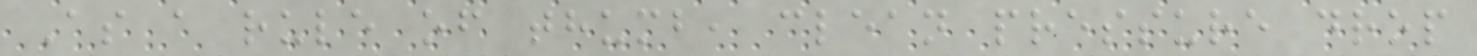As a rule of thumb, clean pressure drop
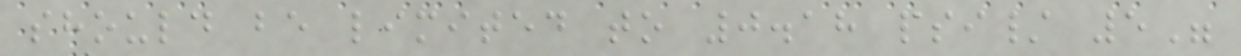should be limited to 0.18 psi/ 5"
